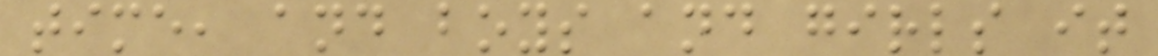time, and boys and girls it
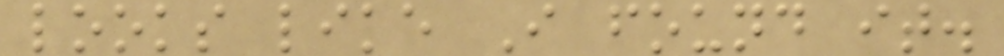looks like I found it.
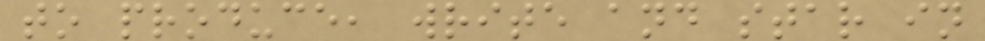to produce, write and star in
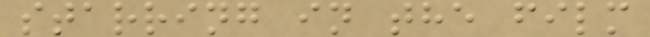starring in the film
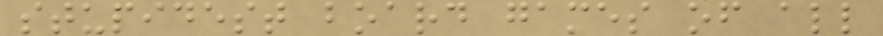stupidest board games of all
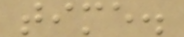time.
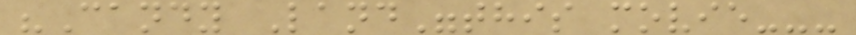"Candy Land"this movie---
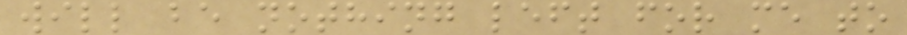will be nothing left for me to
